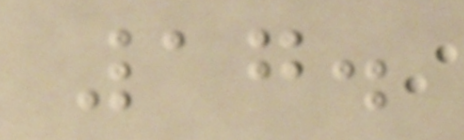17.
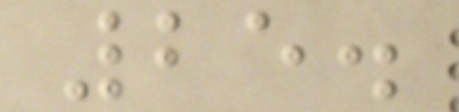25.
